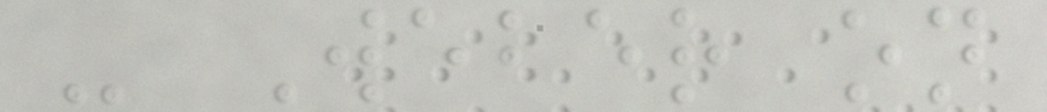- Weber on
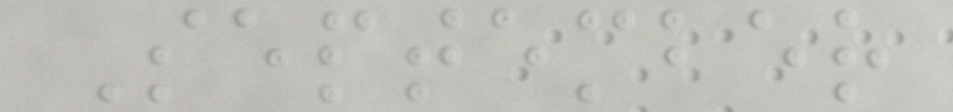September
